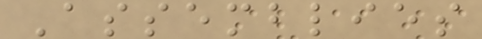Assemblies
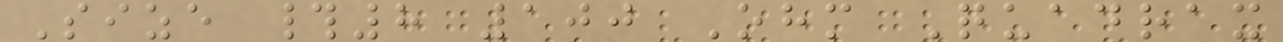Size #8 100 Ohm Quadrax
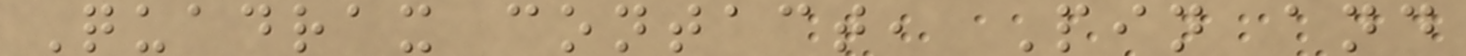Quadrax contact, Pin and
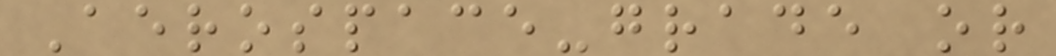Aerospace-grade or
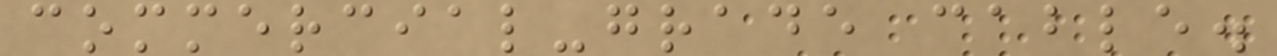commercial-grade cable.
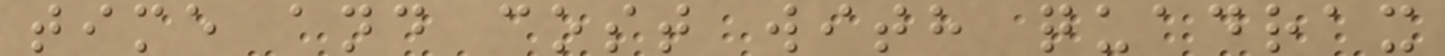time and cost with quadrax
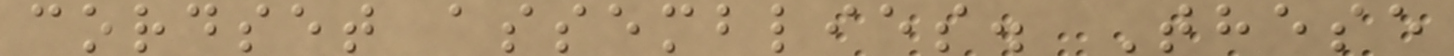cordset assemblies. These
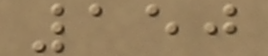150
